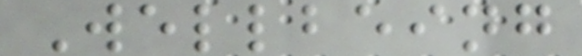Wellbeing
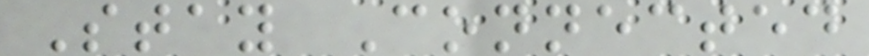Stay Connected
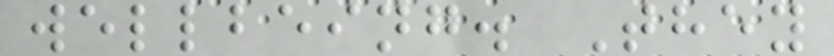wellbeing. They
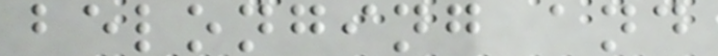belonging and
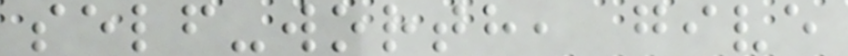self-worth, give
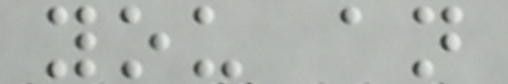you an
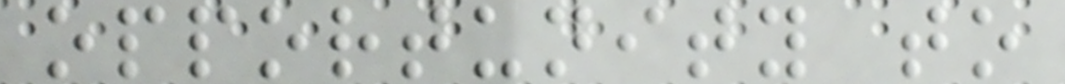opportunity to
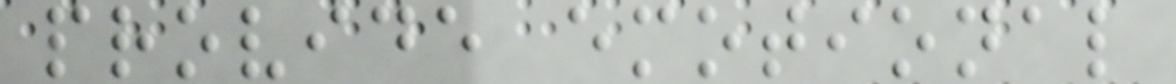provide emotional
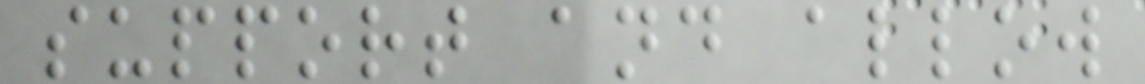support and allow
